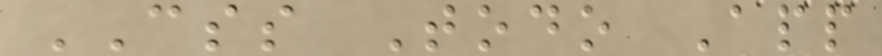CSS Todo App
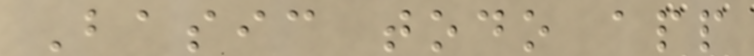Basic todo app
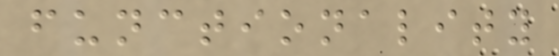functionality
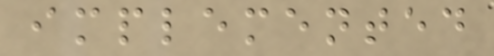implemented
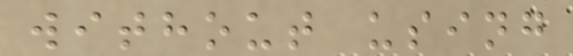without using
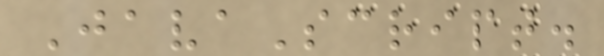JavaScript.
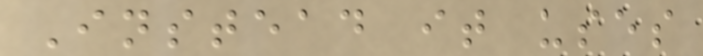Instead it uses
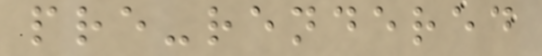pre-rendered
